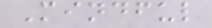Mindful
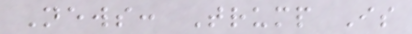News: Trump Is
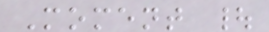Moment |
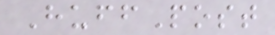HuffPost
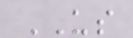US
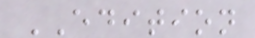EDITION
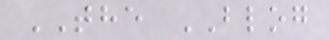THE BLOG
